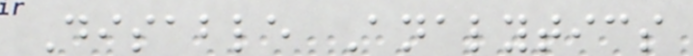Disable Analytics
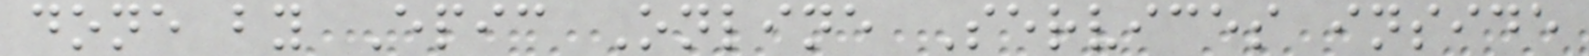done by Epic Online Services inside
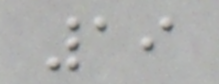19
